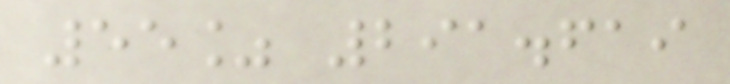55% 291.619
